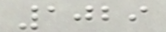1029
